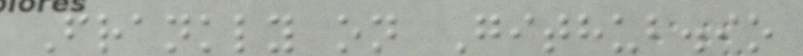Frankly on Github.io
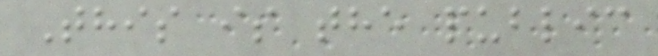This is the public
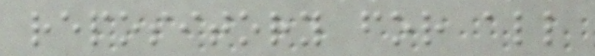repository for all
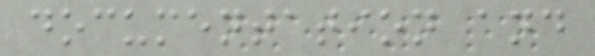documentation and
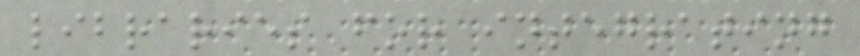libraries for integrating
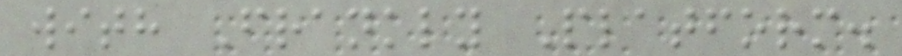with Frankly Platform.
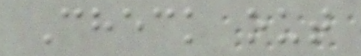Check out
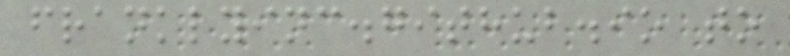franklyinc.github.io to
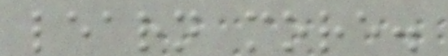learn more.
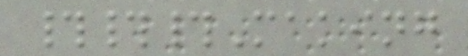###Making
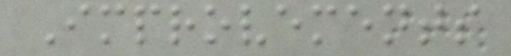Improvements
